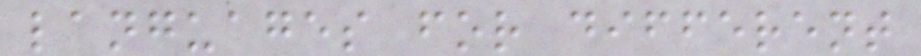languages for different
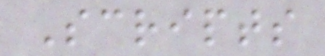Scripts
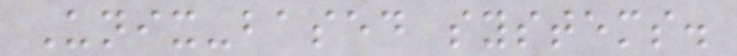Unix-based systems.
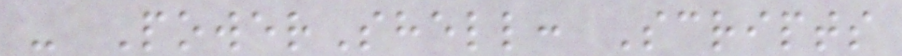- PowerShell: Scripts
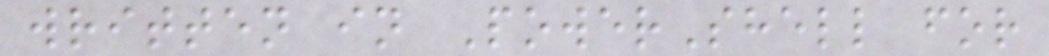written in PowerShell for
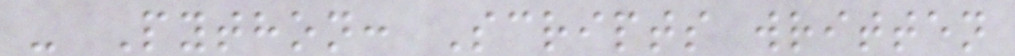- Python: Scripts written
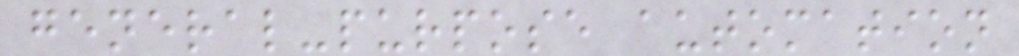general-purpose automation
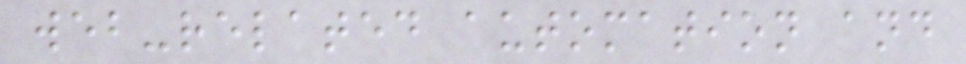web-related automation and
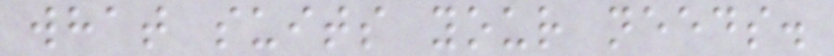what suits your needs.
